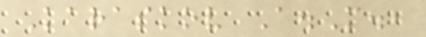Karaskov A.M.,
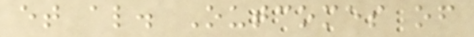et al. Outcomes of
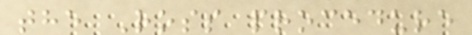the Ross procedure
